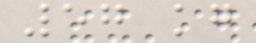57 kg
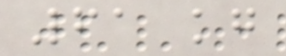61 kg
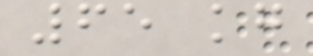65 kg
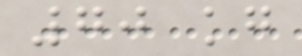70 kg
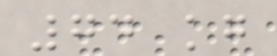74 kg
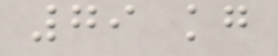79 kg
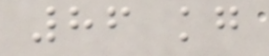86 kg
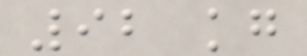92 kg
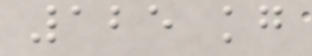125 kg
